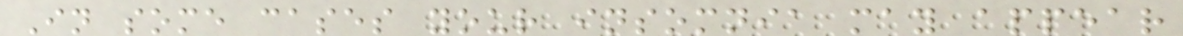In some cases your insomnia may appear
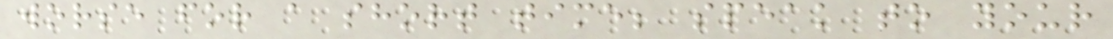worse for a short time; speak to your
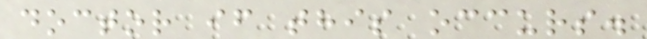doctor if this occurs.
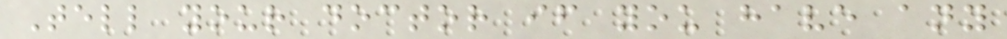Tell your doctor if you have any
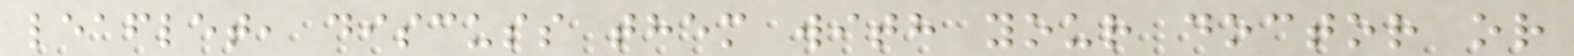leaflet, discuss them with your doctor or
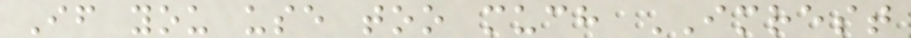If you use too much IMREST
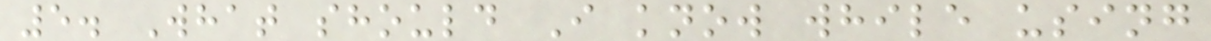5. What should I know while using
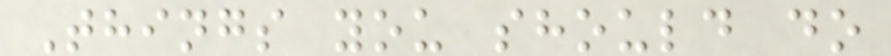Things you should do
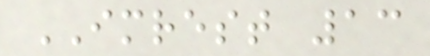IMREST 13
